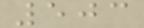503
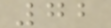72
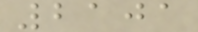2101
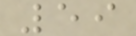59
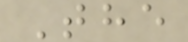The
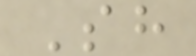Sh
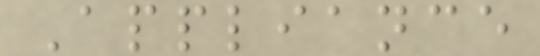Appliance
